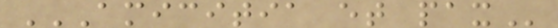AMICITIA ET PAX
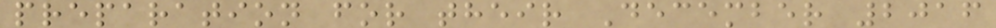preparation for their December 2016
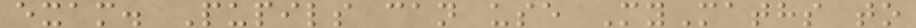exam. Pupils can use MyMaths to
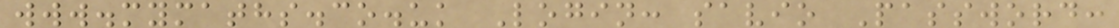www.mymaths.co.uk Login: savio Password:
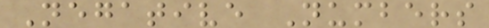Negative Numbers
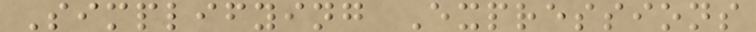Simplifying Expressions
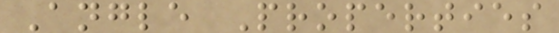Angle Properties
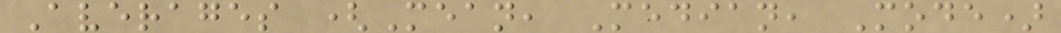Averages (Mean, Median, Mode)
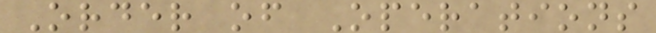Order of Operations
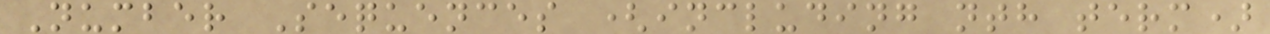Number Sequences (including nth term)
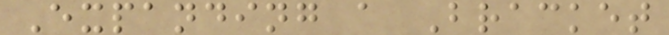Expanding a Bracket
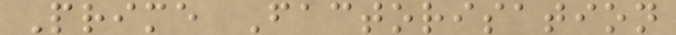Prime Factorisation
